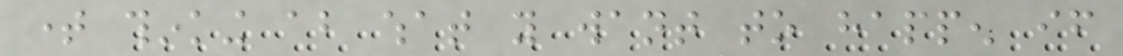time thinking about what you want to happen if
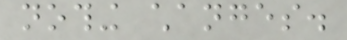nothing changes.
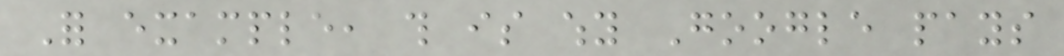For example, this is why Google pays
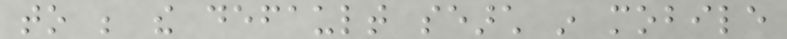to be the default search in mobile
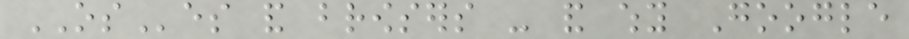OSes and browsers - and why Google
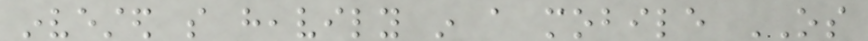invested so heavily in a mobile OS
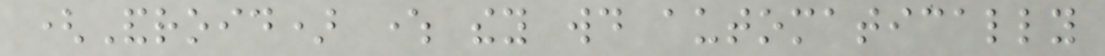(Android) where they would automatically
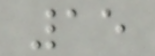15
